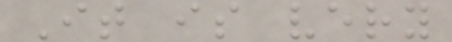It is very
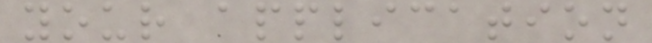your application
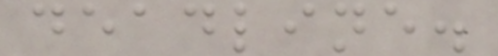deadline.
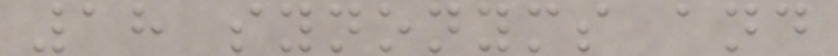18 synonyms and
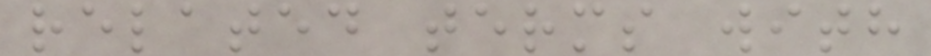related terms with
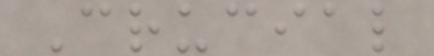Crucial
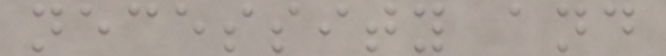necessity and
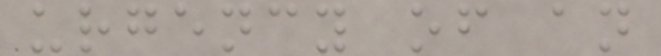urgency of an
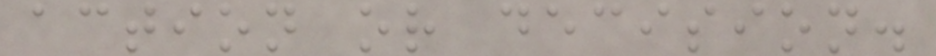action or decision.
